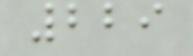229
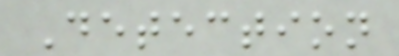Detection
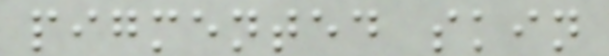pigmented skin
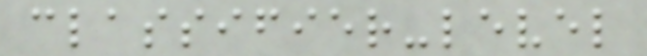classifier-level
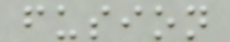fusion
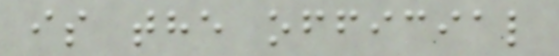is the official
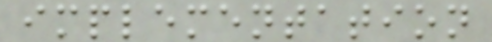implementation
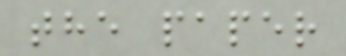the paper
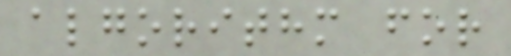algorithm for
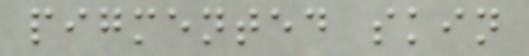pigmented skin
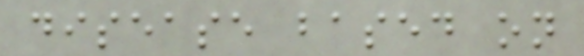disease based on
